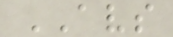AVS
